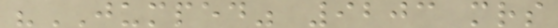"JUMPED" 9203 mrs
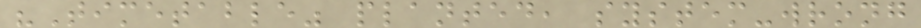"Timetable" planted, system-wrong
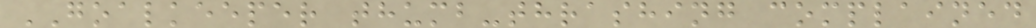GOALKEEPER thumb-thrashing complained
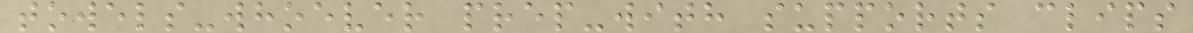towels-whoever prep-with supports clips
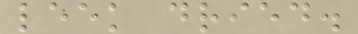leek dried.
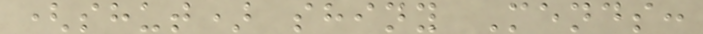(shut) shiny Mends:
